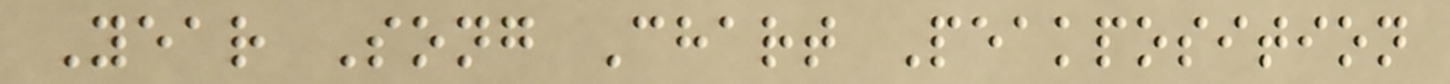Year Song Chart Peakposition
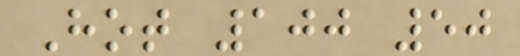Hot 100 50
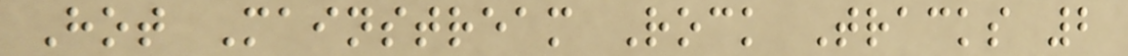Hot Mainstream Rock Tracks 2
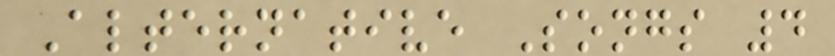Alternative Songs 4
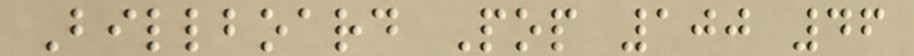Billboard Pop 100 46
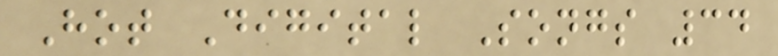Hot Digital Songs 34
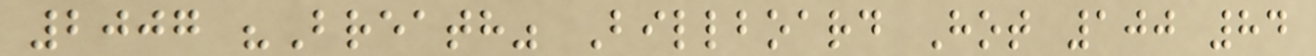2007 "Breath" Billboard Hot 100 84
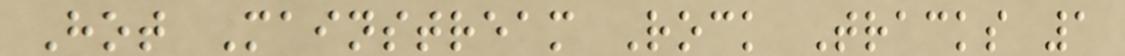Hot Mainstream Rock Tracks 1
